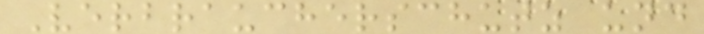Verbraucherschutz und
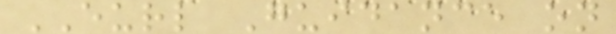EURL Guidance on
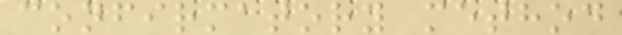confirmatory method
